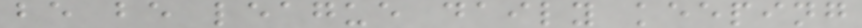be be league daily keeping
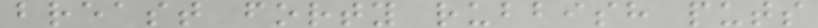breast forty rubbish puts
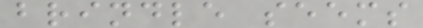brindle seems
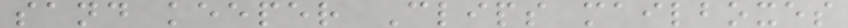sand keeper Clips mailboxes
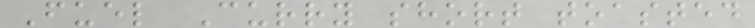Fuel Curry short toasted
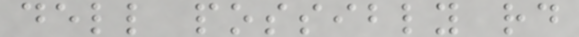dell possibly rd
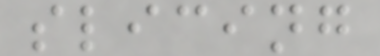slicing
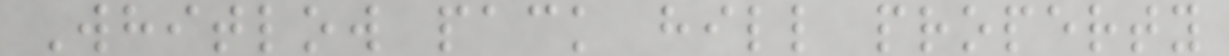Whitlow pack hill property
